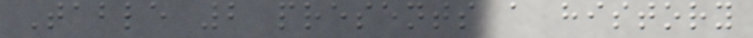Table 2 presents a history
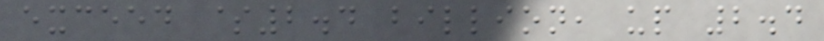exceed $2.4 billion, up 2.4
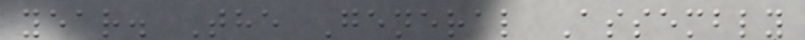year. The General Assembly
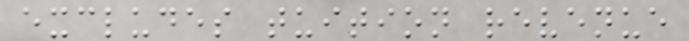excludes tuition revenue
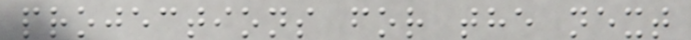projections for the next
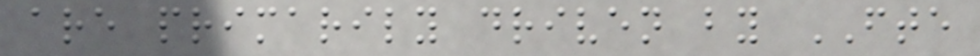are primarily driven by FTE
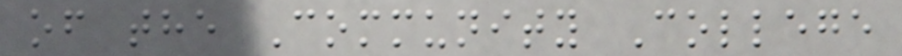of the Community College
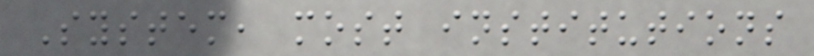System, most institutions
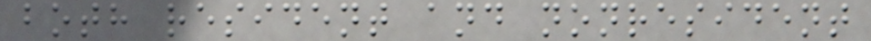both resident and nonresident
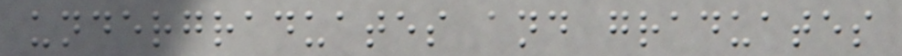undergraduates and graduates
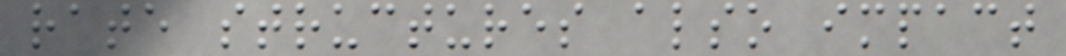rate structures also impact
